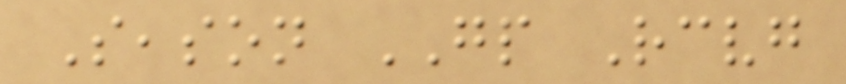Season GP Receiving
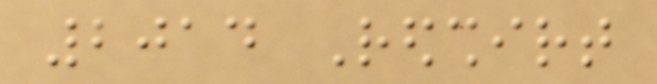2014 Redshirt
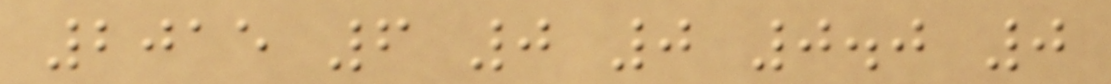2015 6 0 0 0.0 0
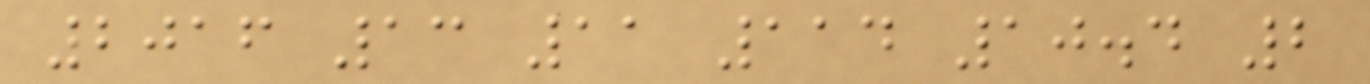2016 13 11 114 10.4 2
